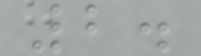2.
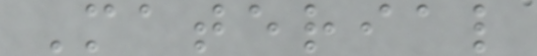Material
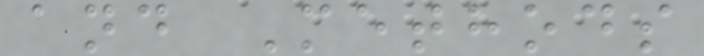and Methods
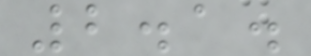2.1.
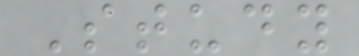Study
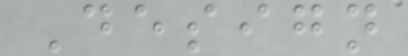Design
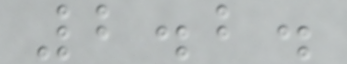2.2.
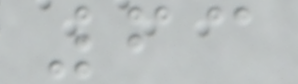63
